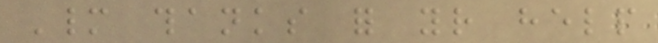Many thanks for your help
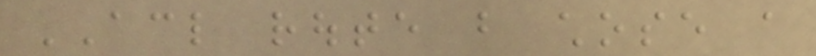ACL route but chose a
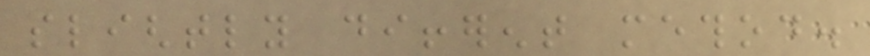slightly different method.
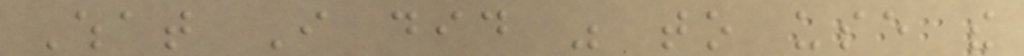What I did was to use the
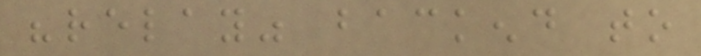"relay" backend to
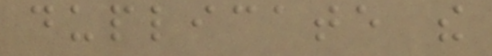duplicate the
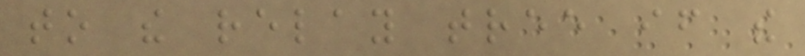to the relay tree if the
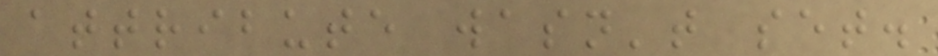attribute wasn't set.
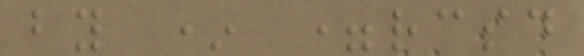by * =rcsd
